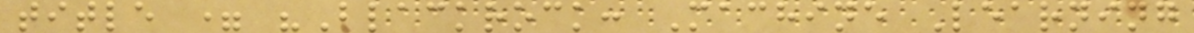title = "Blackrock: Machine Learning
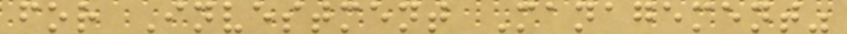for Investment Management"
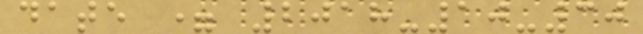date = 2018-10-30
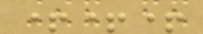+++
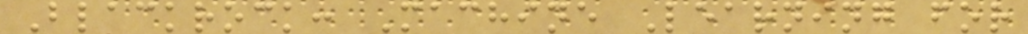Blackrock: Machine Learning for
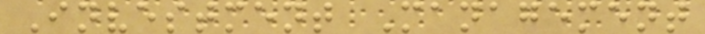Investment Management
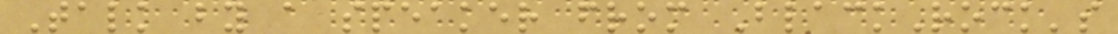Talk by a speaker from BlackRock's
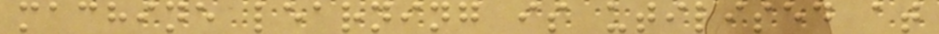machine learning is utilised at
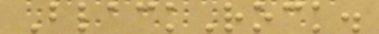BlackRock.
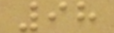98
